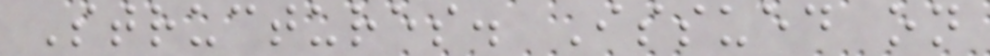Structures. Issued on
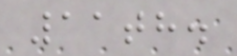11th.
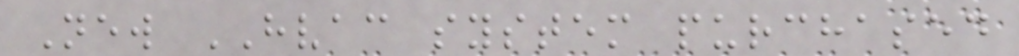New HVAC system purchased
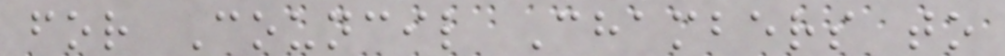for Council Chambers to
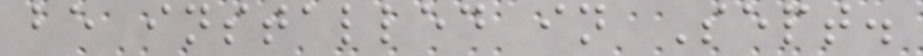be installed in Sept.
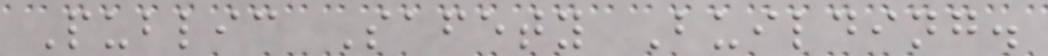Public Safety Building.
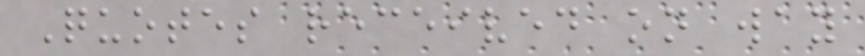Quotes received on way
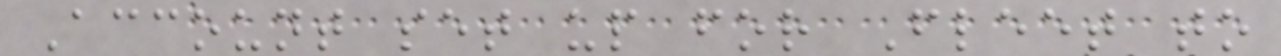Account set up for Fleet to
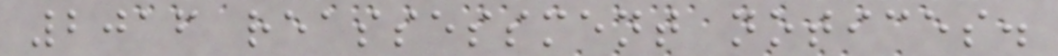2016 reassessment notices.
